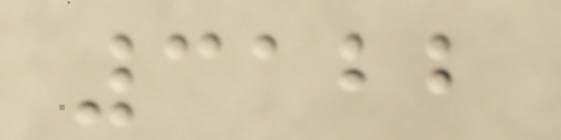3122
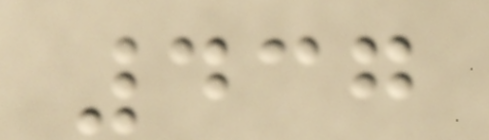437
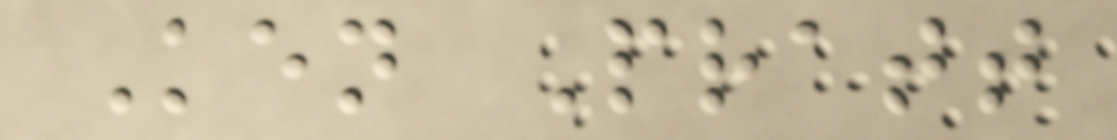Ken Pratt
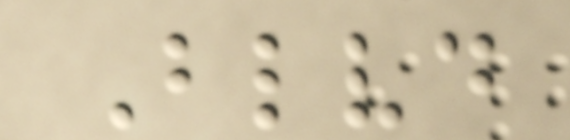Blvd
